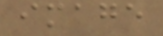image
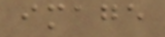image
